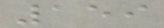159
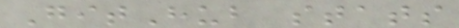GitHub stats
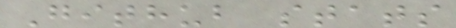Github stats
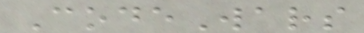CodeWars
